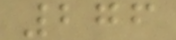276
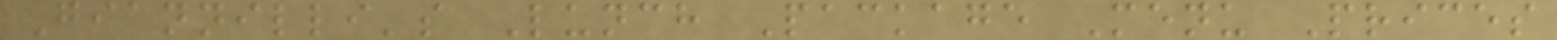Giannilli's Lunch Package Menu Prices
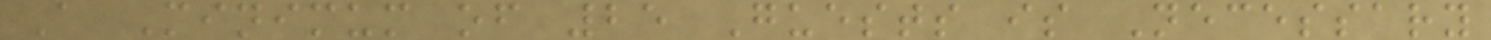A Minimum of 25 Guests is Necessary
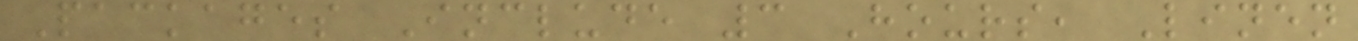Packages Include 3 Hours, Linen
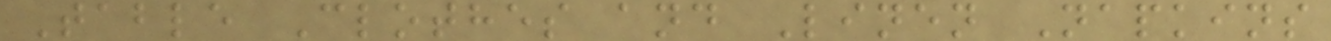Table Clothes and Linen Napkins
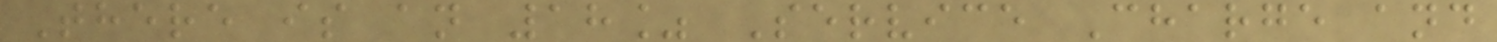There is an 18% Service Charge and
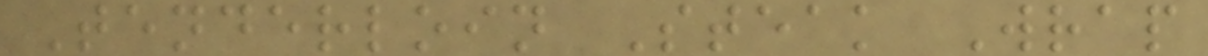Tenderloin Steak Wrap
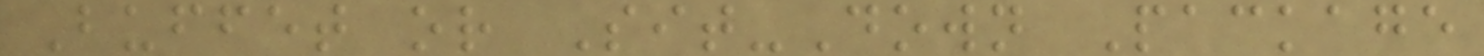Buffet or Sit-Down Package
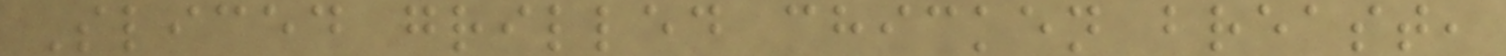Sliced grilled chicken breast,
